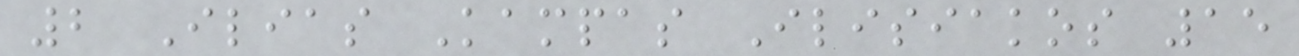2 Ilias Kampas Ilisiakos 15
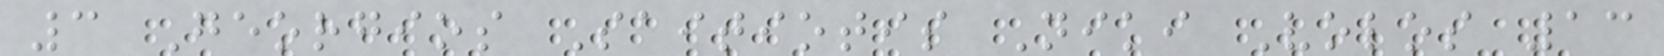3 Georgios Saitiotis Niki Volos 13
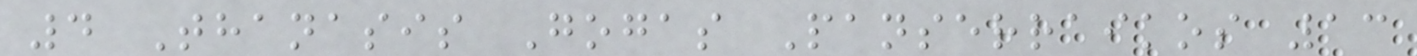4 Thanasis Gogas Panserraikos 13
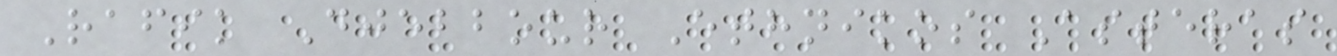Rafik Djebbour Ethnikos Asteras
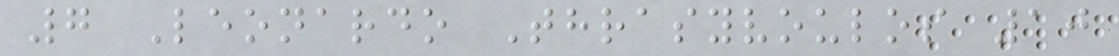7 Leonardo Thrasyvoulos 10
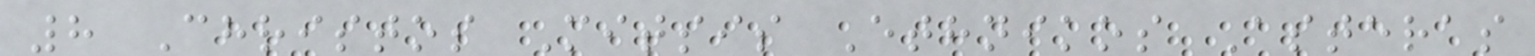8 Christos Mitsis Ethnikos Asteras
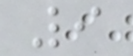9
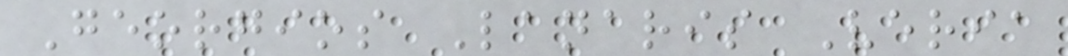Georgios Lanaris Veria
